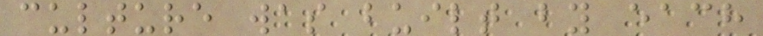culture was built by each
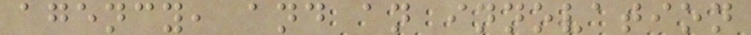agency, and an innovation
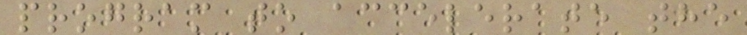program to accelerate the
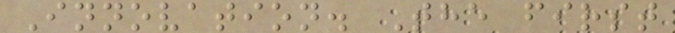Innovation. The first
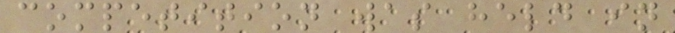competition was held in
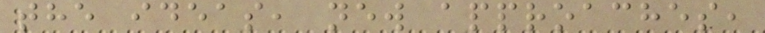the ideas, new approaches,
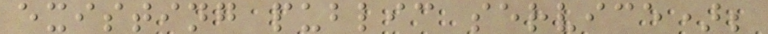existing public service);
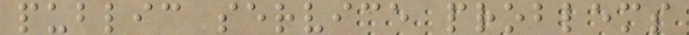public service problems
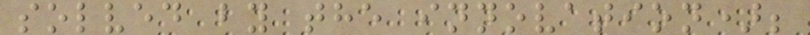solved by the innovation);
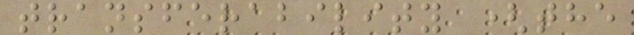transferability (the
